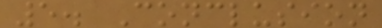5. Conclusion
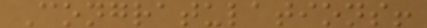Congratulations!
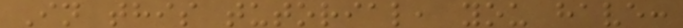In this tutorial, you have:
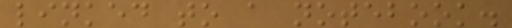linked to a notebook.
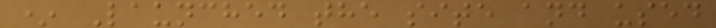* Launched the site and used
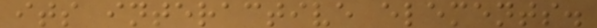its interactive elements.
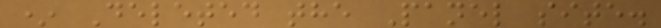* Deleted the Panel site.
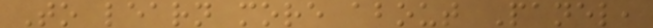To learn more about Panel,
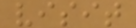visit
